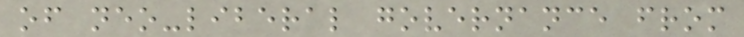of neo-liberal governance from
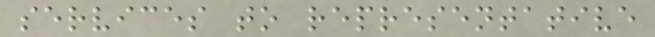services to representative
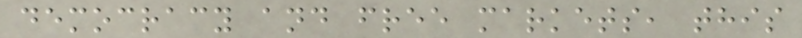democracy and free markets, this
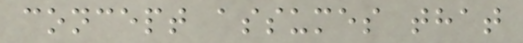concept assumes that
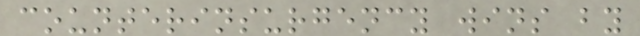counterinsurgency wins by
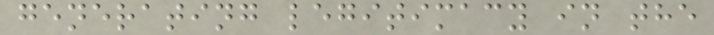generating legitimacy in the
